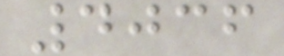4036
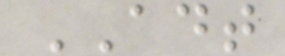ADT
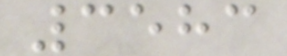3583
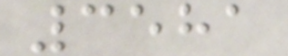3581
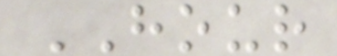HOUR
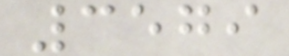3579
